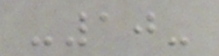-10-
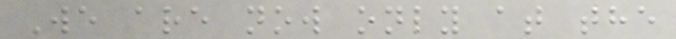We are now only at the
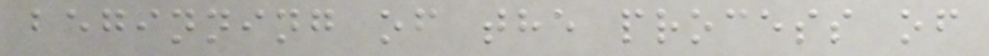beginning of the process of
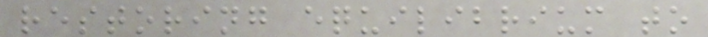restoring equilibrium to
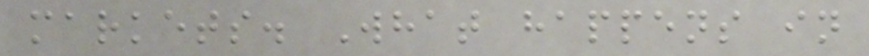markets. What happens in
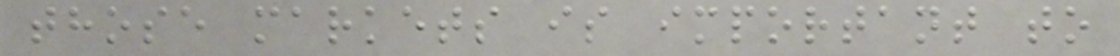those markets is important to
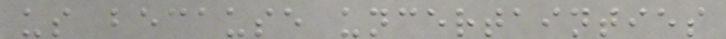us because uncertainties
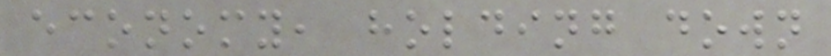economy, holding down
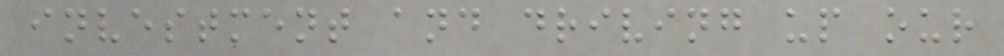investment and driving up our
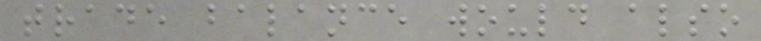trade balance would also
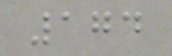174
